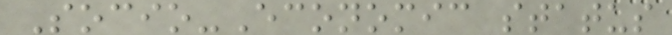Socio-Economic status
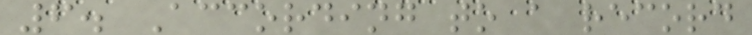6. According to a record
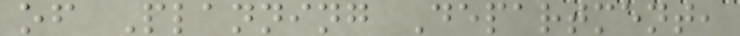of Planning Department,
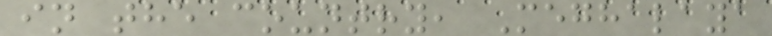in the country, Meghalaya
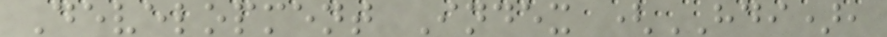Development Index (HDI),
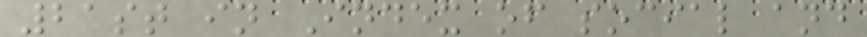21st in Index of social and
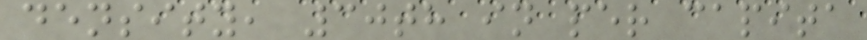density, 30th in per capita
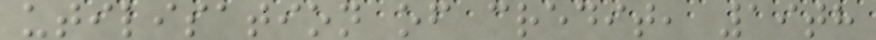utilisation of credit, 19th
